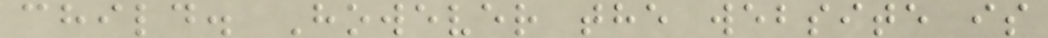child. However the website is
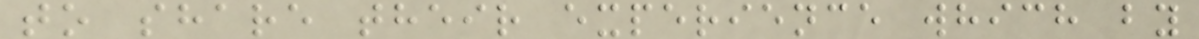to share their experience which by
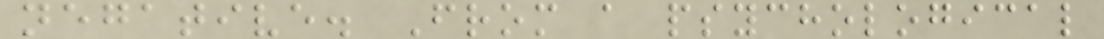negative. From a psychological
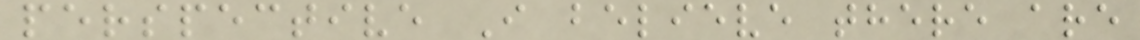perspective I believe there are
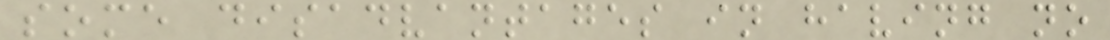some disadvantages in having no
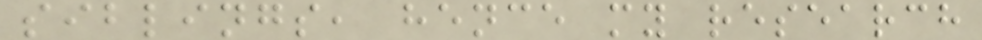siblings, hence my research
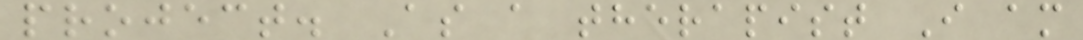project. As a therapist I am
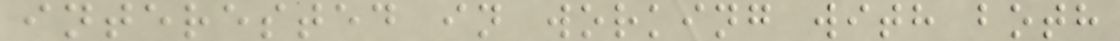interested in working with both
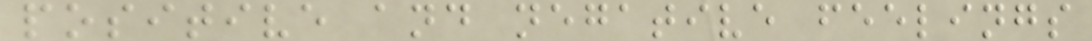positive and negative feelings
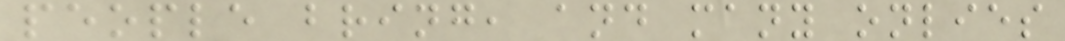people bring, and many onlies
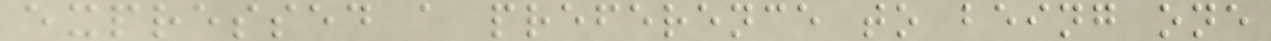expressed a preference to being one
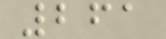261
